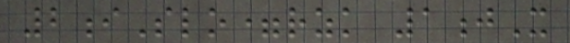2iSlo=rzk 1jX
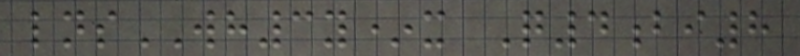lnsWH3y*x Q4bi8
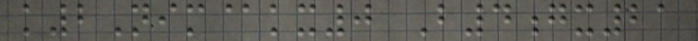k2Nim@kx0 B4gx21
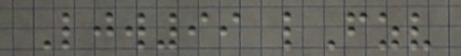Ljw99 lFzv
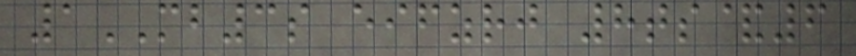1MB3s eifzrj 8ts&6
